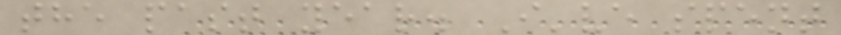the past year. I've spent
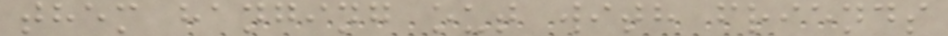them hanging out with friends
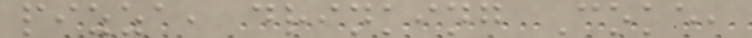pizza, drinking Coke,
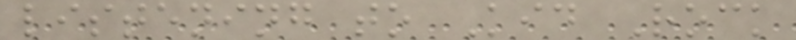listening to Kid Rock
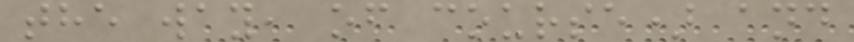the way, of course) and
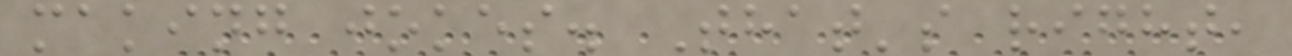making jokes. That's right,
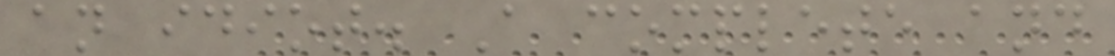an idiot. A complete and
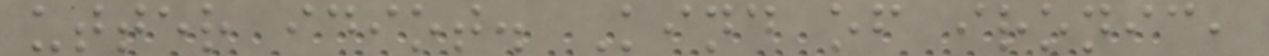utter idiot. Kind of ironic,
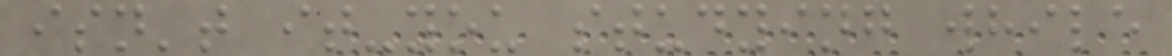isn't it-you studying while
